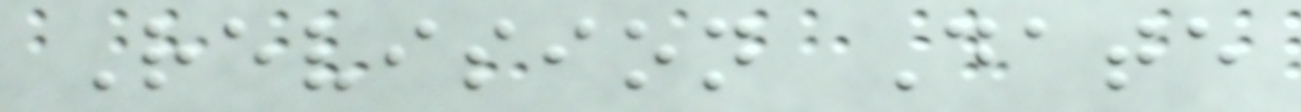Revision Date
